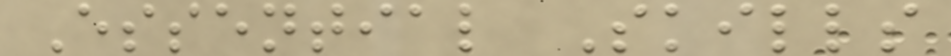Essential Skills
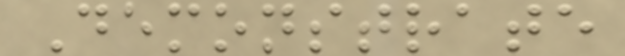Demonstrate
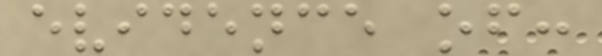evidence of:
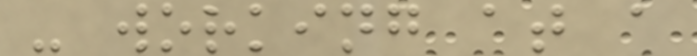- working at a
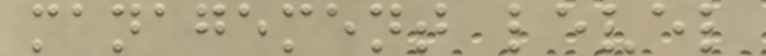management level
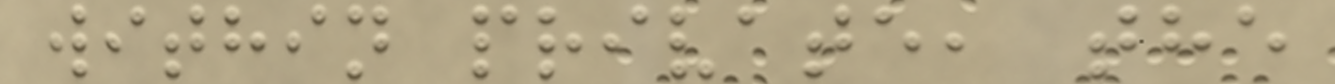within private, the
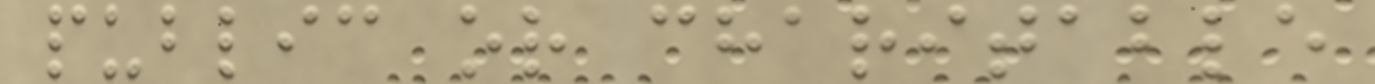public or charitable
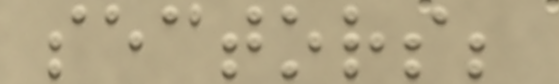sectors;
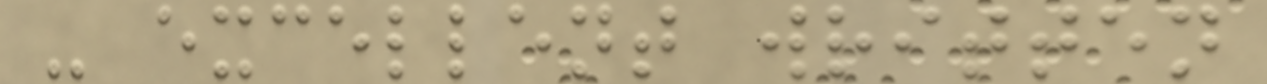- excellent written
